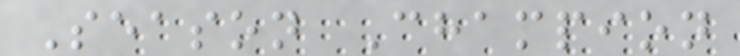Season Champion
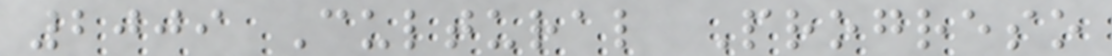2009 Cultural Progreso
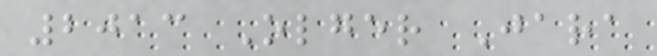2013 Olger Jara
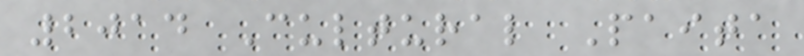2014 Cultural Paita
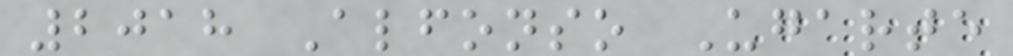2018 Alfonso Ugarte
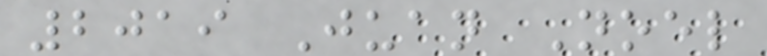2019 Juan Noel
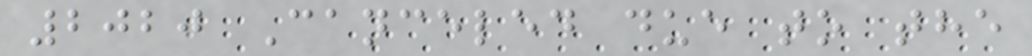2020 Canceled due to the
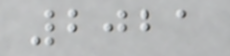2021
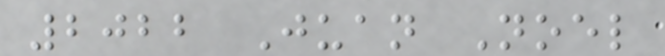2022 Juan Noel
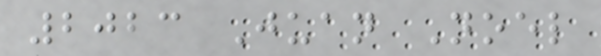2023 Juan Noel
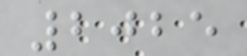2025
